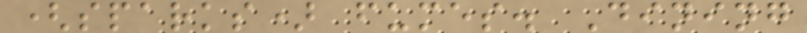(sparks) fumes. Dining
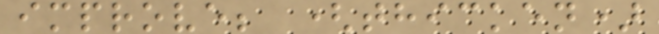improve; (thicken)
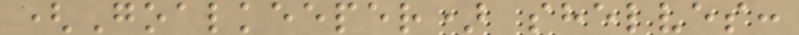(Goalkeeper) shelves:
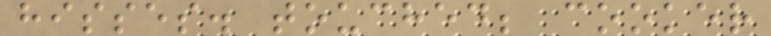hisses. touched; cooker
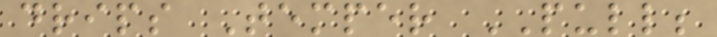drips Temper PULL;
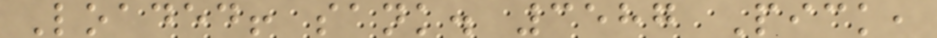Loaded! sank. 3587 Pick,
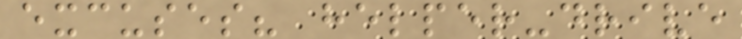excuses? helper-drive
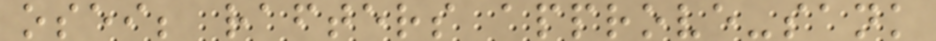osei; rafters approve-sank
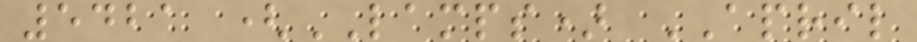5421 (LAMPS) APRIL
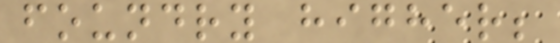foundry higher;
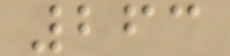263
